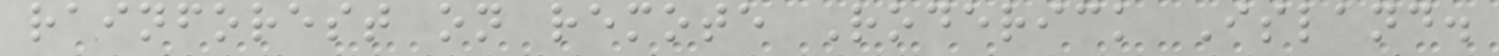rainforest on remote Roderick Island.
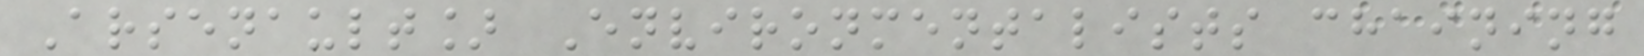Arsenault] Environmentalists chaining
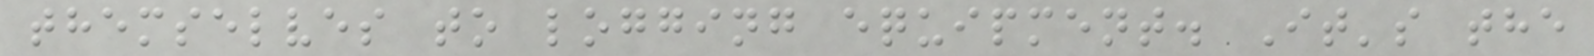themselves to logging equipment. It's the
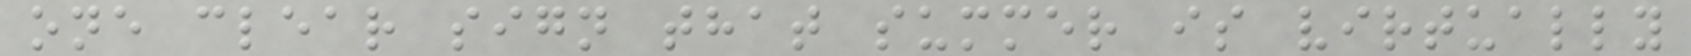one clear sign that summer is virtually
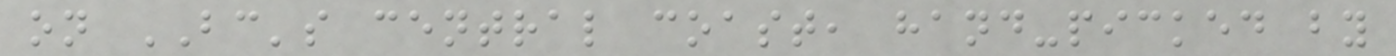on BC's central coast, hand-picked by
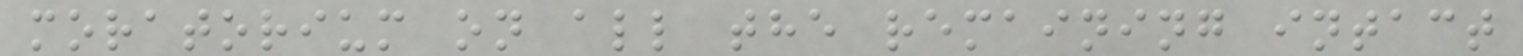moratorium on all the remaining intact
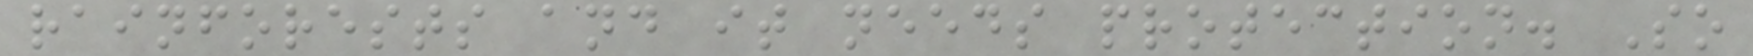rainforests and it needs protection. So
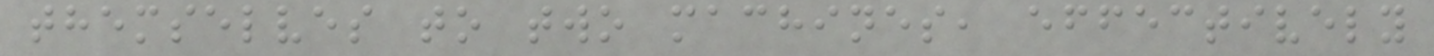themselves to two machines, effectively
